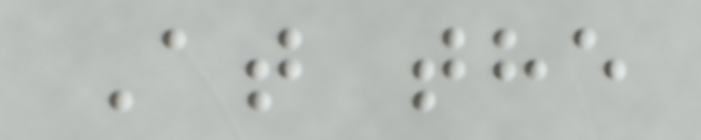At the
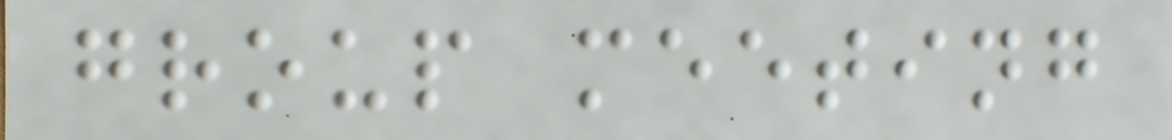group meeting
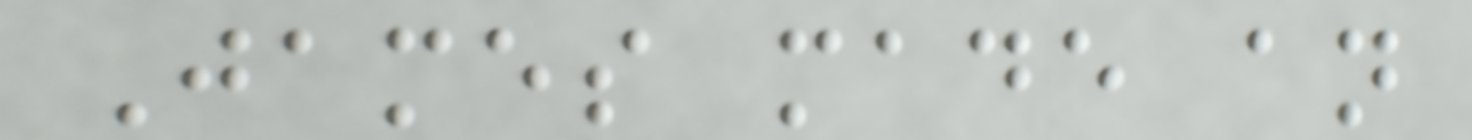James made an
